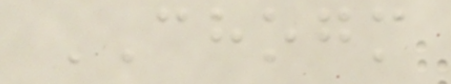CHOGM
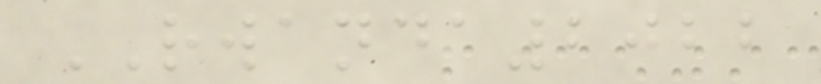RWANDA2022
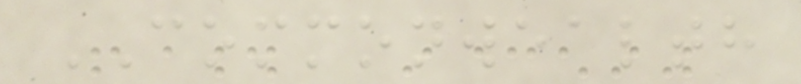COMMONWEALTH
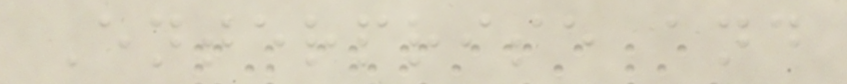Enterprise and
